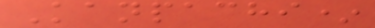Kanpachi*
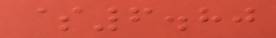$6.80
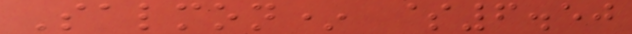Salmon* $6.50
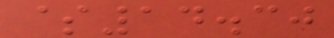$14.30
